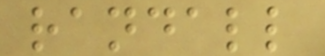randall
